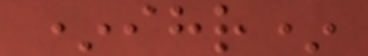*ihr*
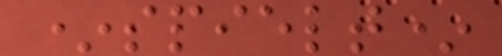*spielt*
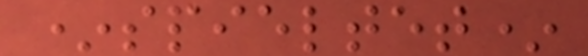*spieltet*
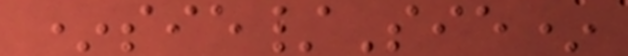*sie/Sie*
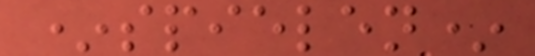*spielen*
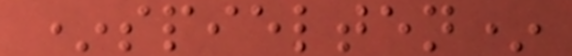*spielten*
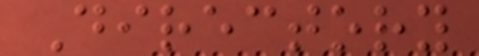Directory
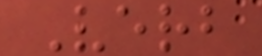Verb
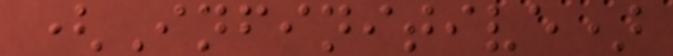(Infinitive)
